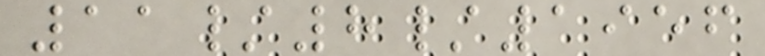11/8/1956
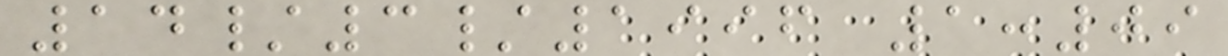14/3/1996 1:09
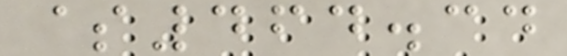$464.34
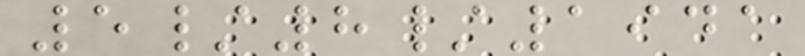5/8/1941
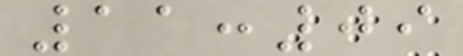11:09
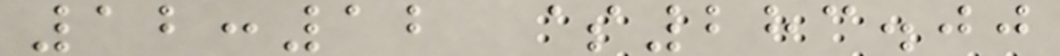12:12 $283.00
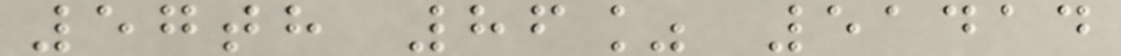57th 86% 51414
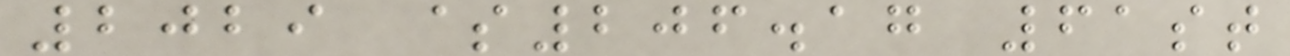2029 $206.17 61st
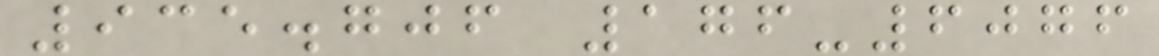935.706 176-6076
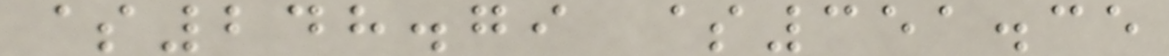$248.79 $351.35
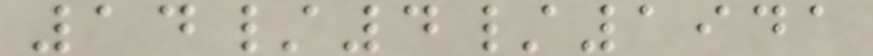14/4/1941
